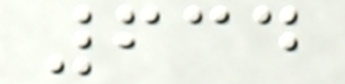634
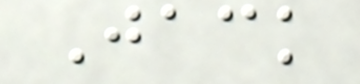Jack
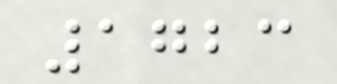1723
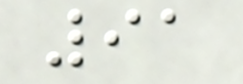91
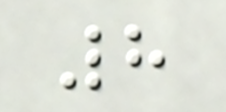8
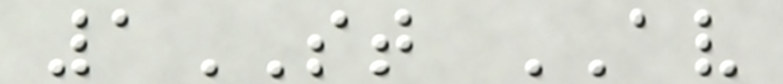1ST AV
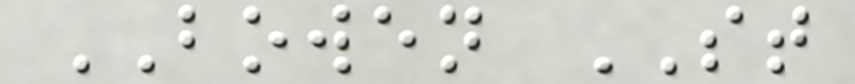BOWEN ST
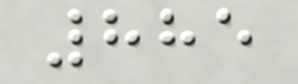885
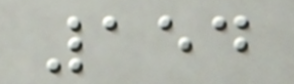154
